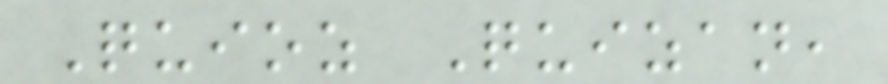Quioz Quizan,
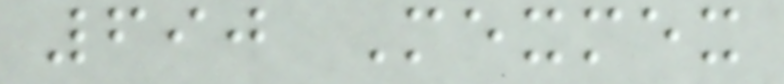690 Mexmex
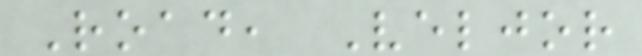Road, Veljor
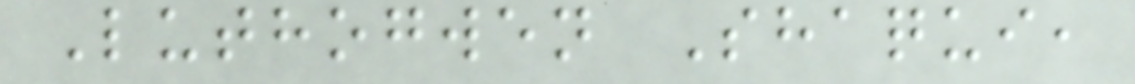Luthogwen Shaqui,
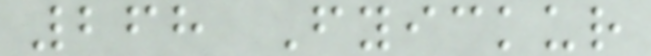268 Fyickur
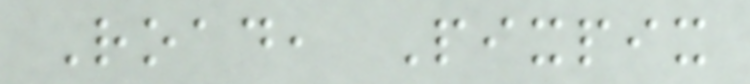Road, Pixpix
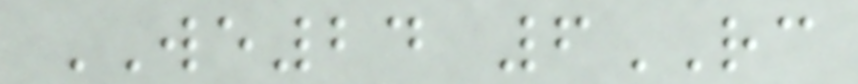WE24 6RC
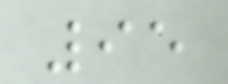95
